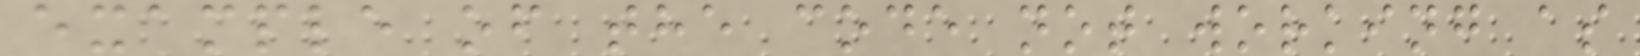example of the code not working as
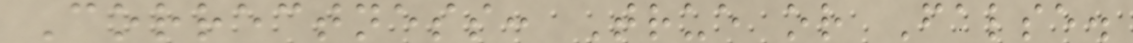Correctness: True or False.
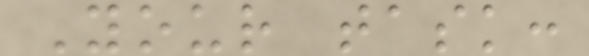Your task:
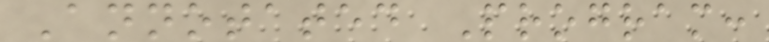Annotated Program:
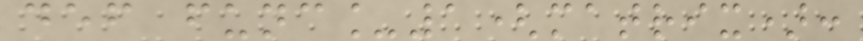def func_1(matrix):
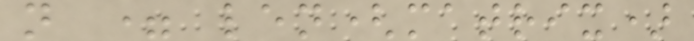n = len(matrix)
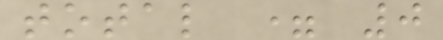total = 0
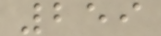259
